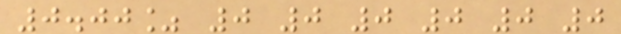0.00% 0 0 0 0 0 0
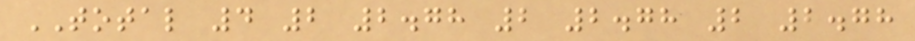TOTAL 4 2 2.78 2 2.78 2 2.78
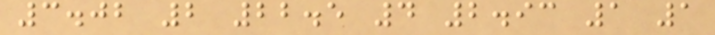3.02 2 22.5 4 2.93 1 1
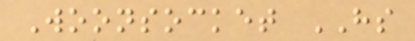Woonsocket HS
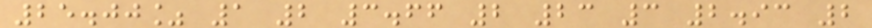25.00% 1 2 3.66 2 23 3 2.93 2
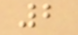2
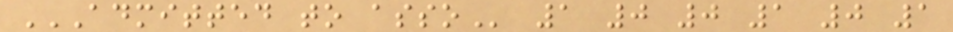ADMITTED TO ASSO 1 0 0 1 0 1
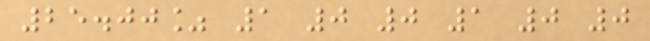25.00% 1 0 0 1 0 0
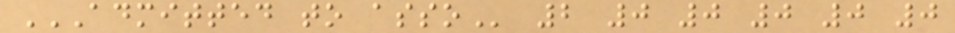ADMITTED TO ASSO 2 0 0 0 0 0
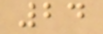24
